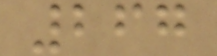267
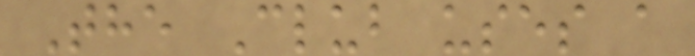The Club uses a
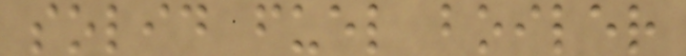solid fuel boiler
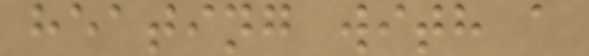heating with a
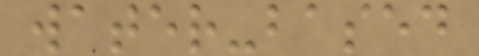water-based
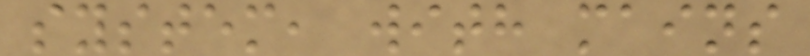system, with mains
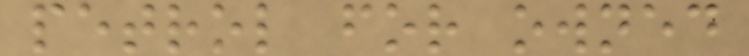petrol for owned
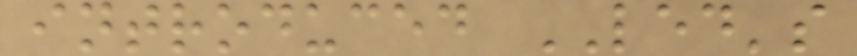introduced LED's
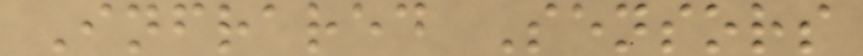Infrared Sensors
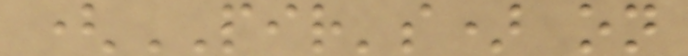(PIR's) on
